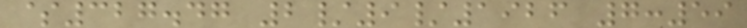$327.47 2/9/1926 7:59
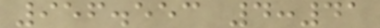956.553 4:41
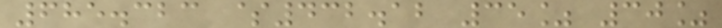685.323 $432.12 35% 30%
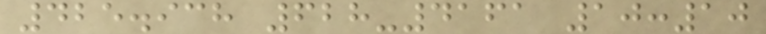425.938 628-4161 10:10
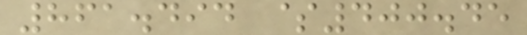861.494 $400.45
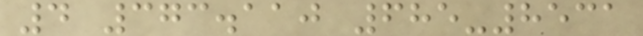4 373.110 685-8531
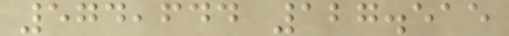574,644 127.515
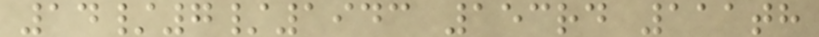14/7/1943 153rd 111th
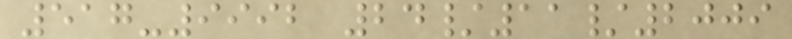517-9992 24/11/2009
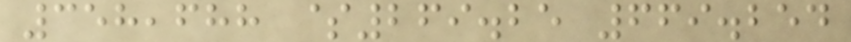358,688 $269.25 669.254
